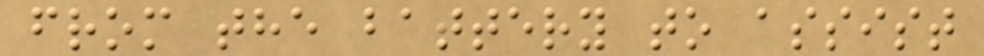from the battery to assist
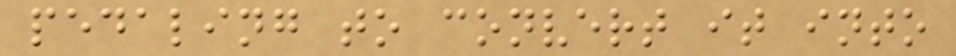pedaling to convert it into
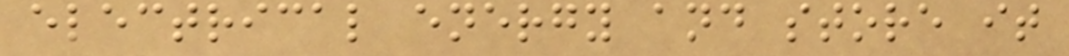electrical energy and store it
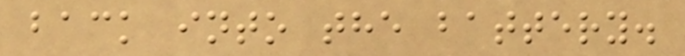back into the battery.
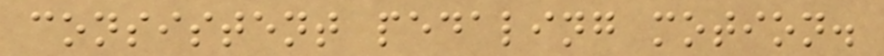consistent pedaling motion.
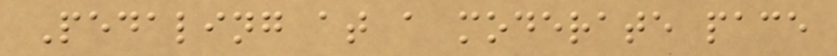Pedaling at a moderate pace
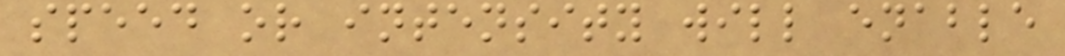speed or intensity will enable
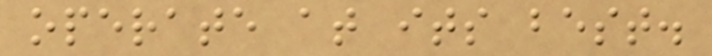operate at its best.
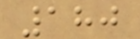180
